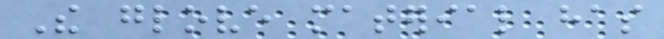The glove material has
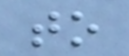to
